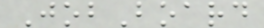JobBoard
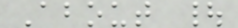About |
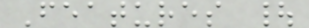Features |
